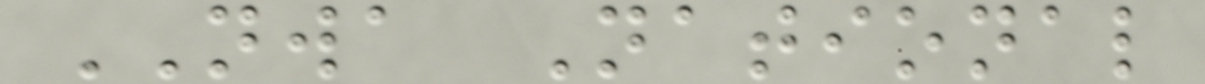NWA National
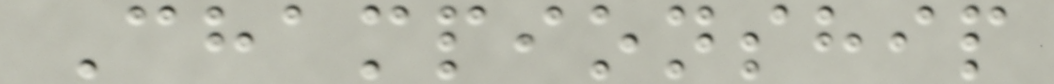Championship
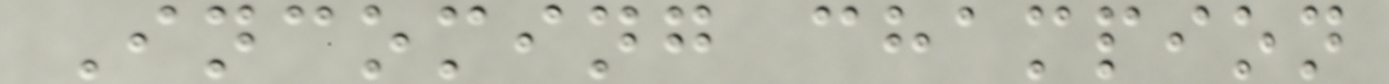Incoming champion
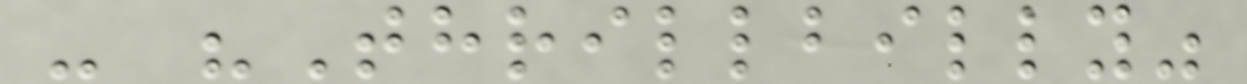- "Thrillbilly"
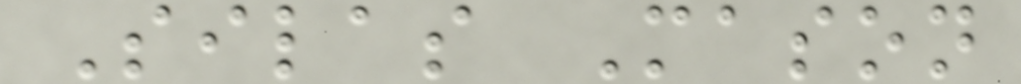Silas Mason
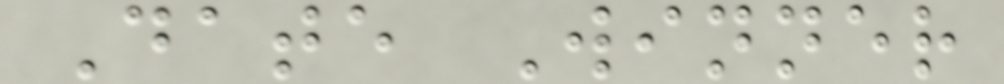Date Winner
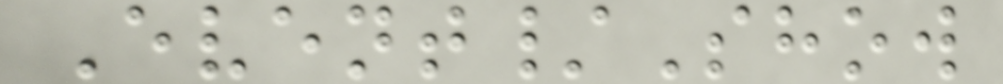Event/Show
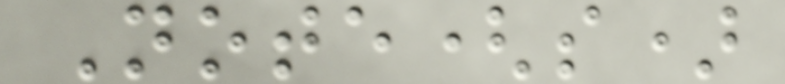Note(s)
